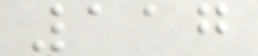117
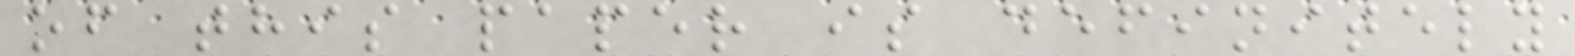of this paper is definitely
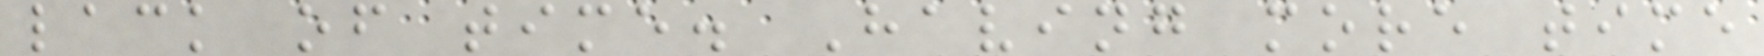lack of time. Having more time
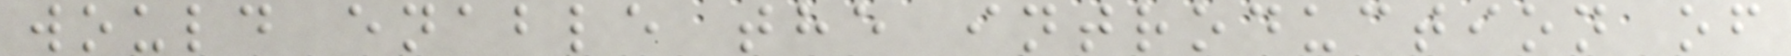would enable the introduction of
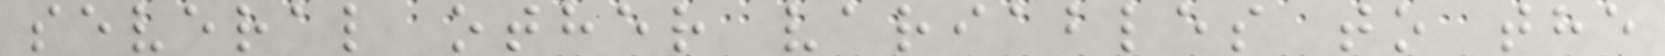several other variables to the
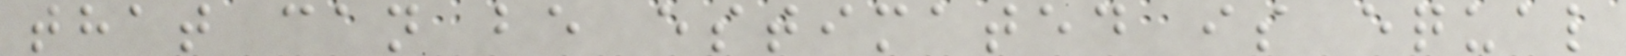that can be estimated is equal
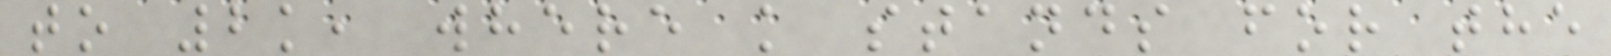to 2k, where k stands for the
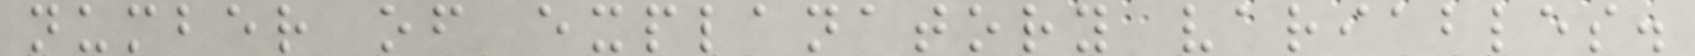number of explanatory variables.
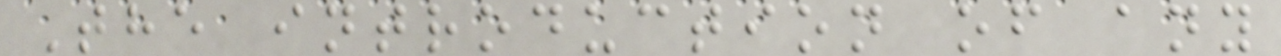The introduction of any
